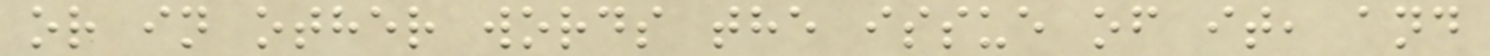or in other words the issue of it, and
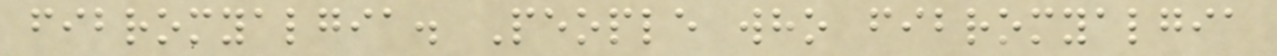fibromyalgia. People who fibromyalgia
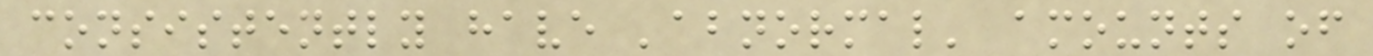consistently have 'abnormal' amounts of
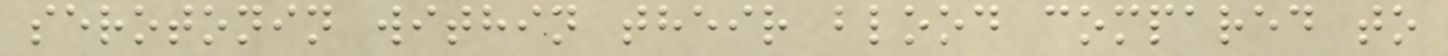serotonin within their blood compared to
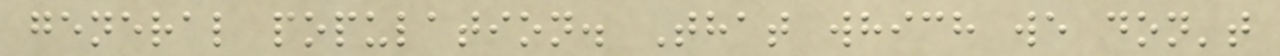general population. That which we don't
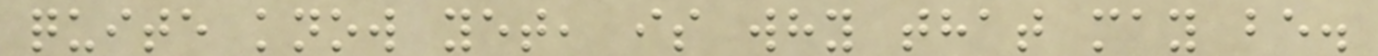quite know yet, is why that may be.
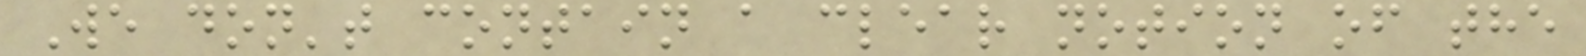We don't contain a clear notion of the
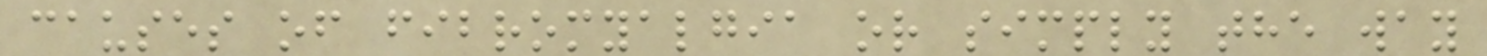causes of fibromyalgia or simply the way
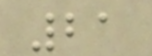21
